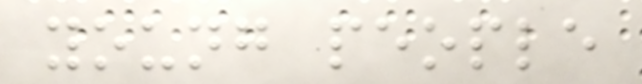young people
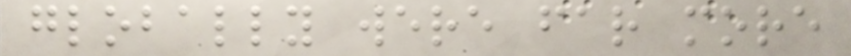globally were far more
